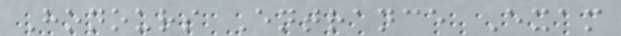Honours Entrance Exam
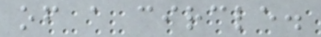of a circle.
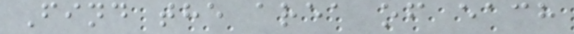Find the area of each
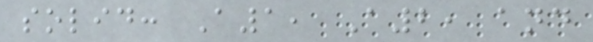solid: A1, A2, and
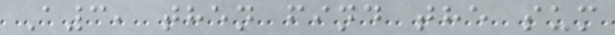A3, then find the sum
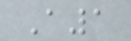A1
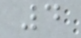4
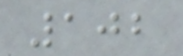102
